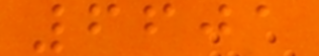6601
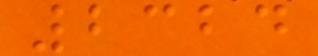2324
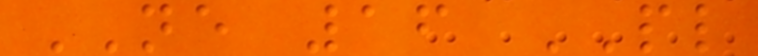NE 16 PL
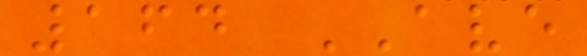164 AVE
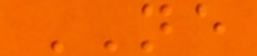NE
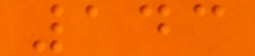143
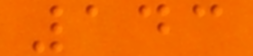143
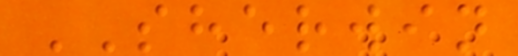SHERWIN
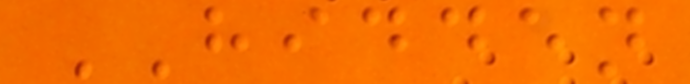HIDDEN
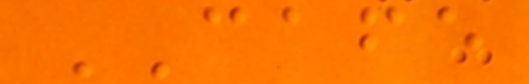CAFE
